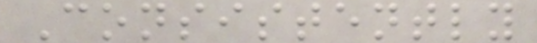Consistently
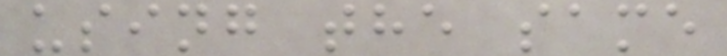using the same
